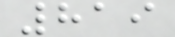819
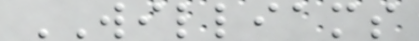WILLIAMS
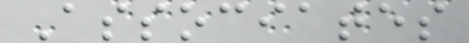Associates
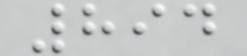894
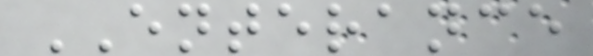ENTERANCE
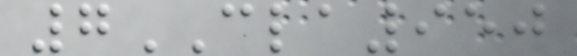7CLA950
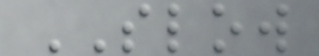SLOW
